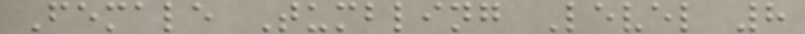Female Tumbling Level 8
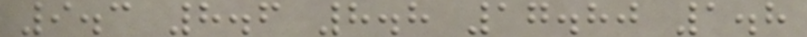9.3 8.6 8.8 17.80 1.8
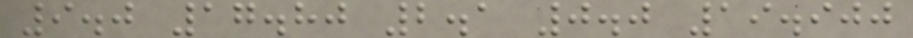9.0 17.80 2.1 0.0 19.900
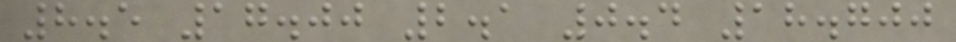8.5 17.00 2.1 0.4 18.700
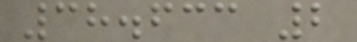38.633 2
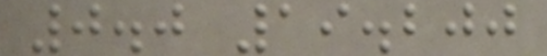0.0 19.200
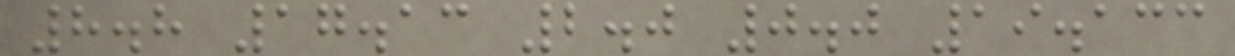8.8 17.13 2.0 0.0 19.133
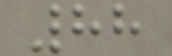88
